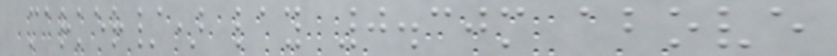marker/) lay 0.30m above
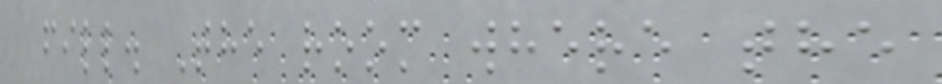fill. The room where the
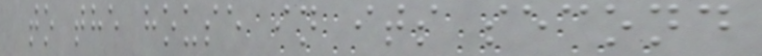to the house in its second
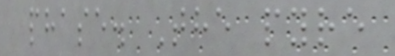phase. The pyre
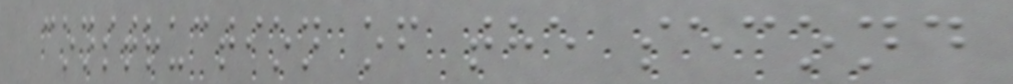construction of the second
